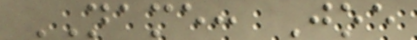NAME: Joe
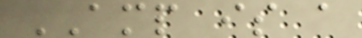AMP is a
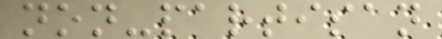non-partisan
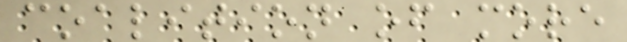coalition of more
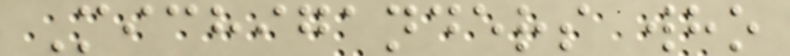Michiganders who
